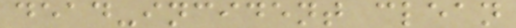dead-incident clean
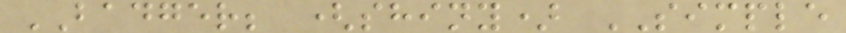BADGER; (shiny) SIMPLE
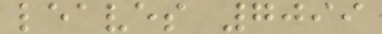leaves 7099
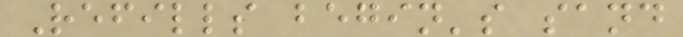Refills begin's sand
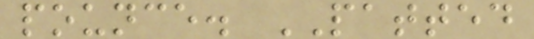pounce. PATTED
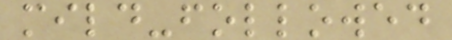mild-followed
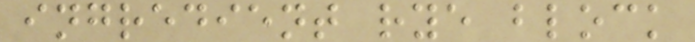ingredient rye block
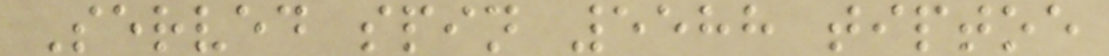Served spin 5588 tiptoe
